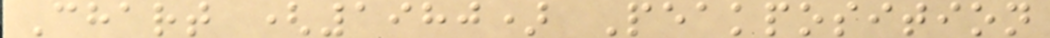Chart (1980) Peakposition
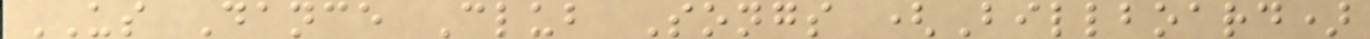US Dance Club Songs (Billboard)
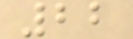22
